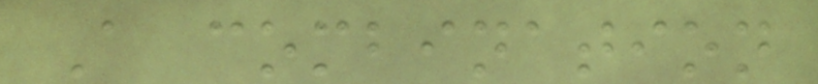A combination
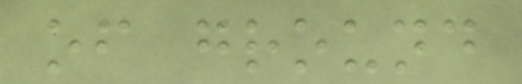of ground
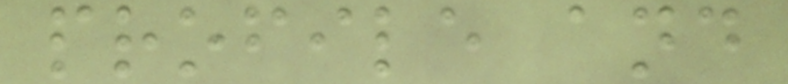profile and
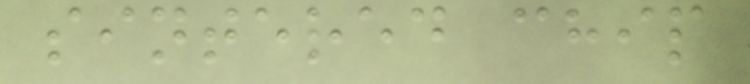sintered chip
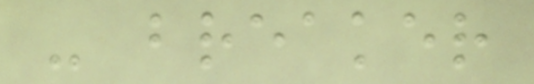- breaker
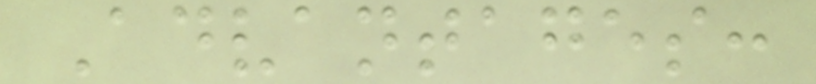Advantages:
